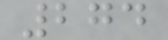274
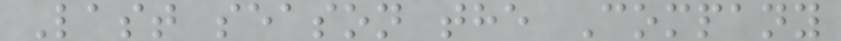Last season the Company
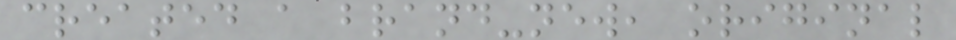created a brand-new, original
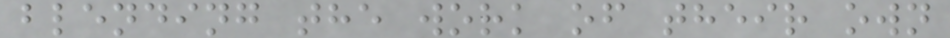blending the work of their own
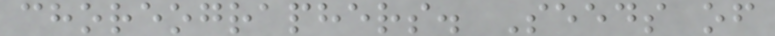choreographers. Seeds of
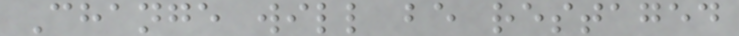Change will be restaged
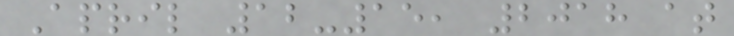April 12-15, 2018 at
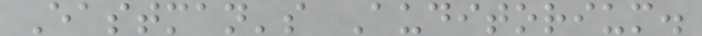Eastman's Auditorium.
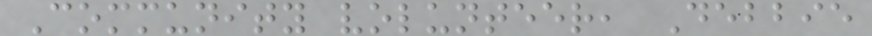Community volunteer, Debbie
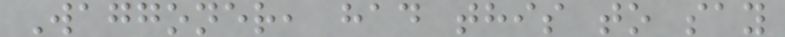Waggoner, had this to say
